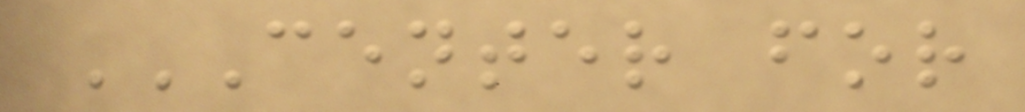CENTER FOR
